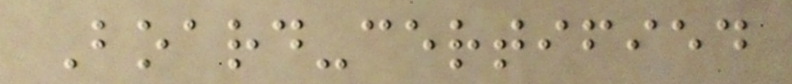Board-certified
